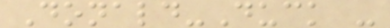Donald-Duck -
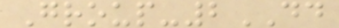Group-2DD
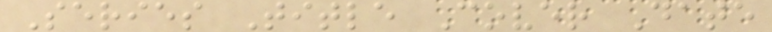Series Title Cover Date
